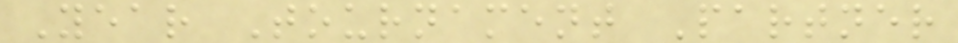Year Tournament Partner
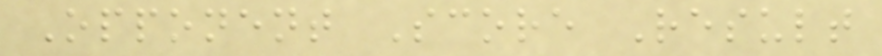Opponent Score Result
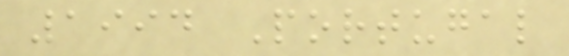1994 Portugal
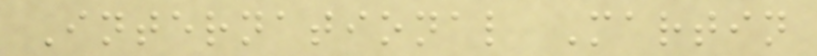International Martin
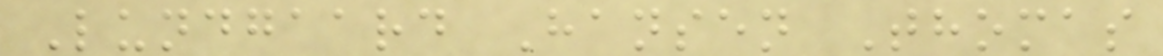Lundgaard Hansen Thomas
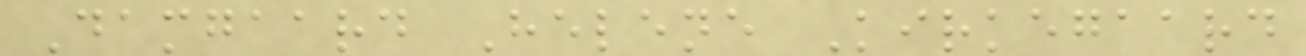Damgaard Helene Kirkegaard
